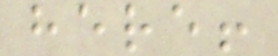here!
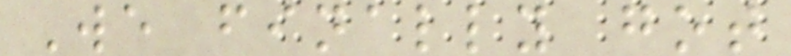We finally got
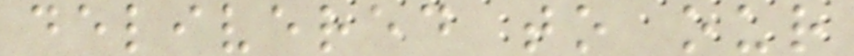delivered to our
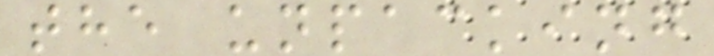the unpacking
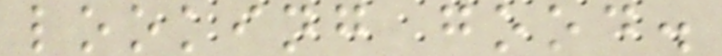looking good.
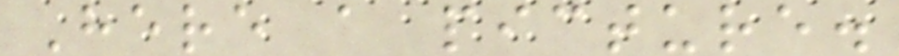Here a picture.
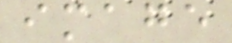image
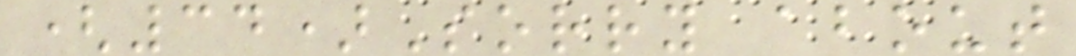(34)Sorry about
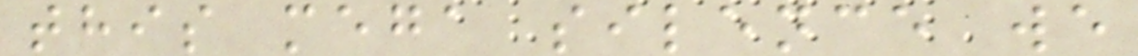this mega silence we
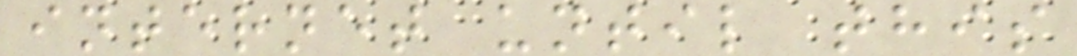internet until this
